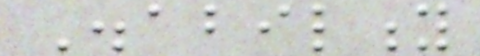Disability
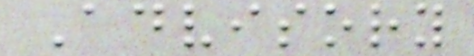Advisory
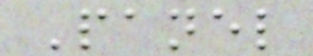Panel
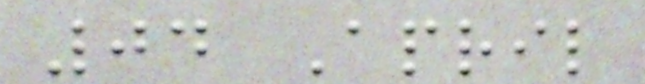04 April
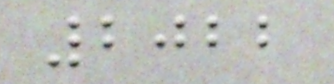2022
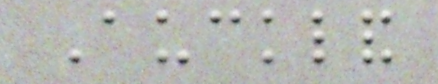Auckland
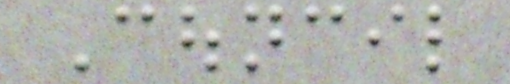Council
